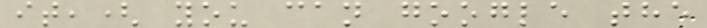it,( you can google the
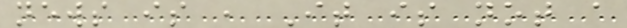news is , It is not a
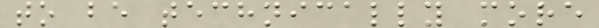to be technically more
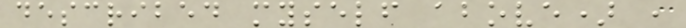described myself above) ,
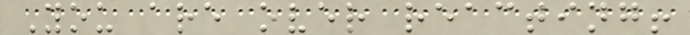You are over reacting!
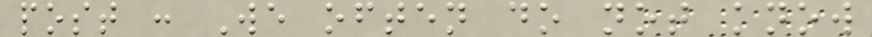post : We often do not know
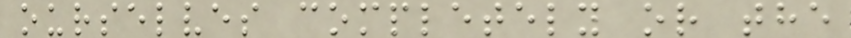ourselves completely or the
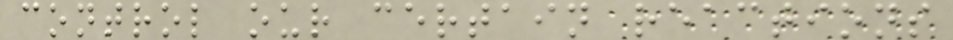control our certain reactions
